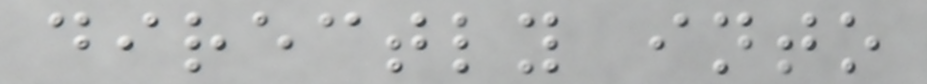directly into
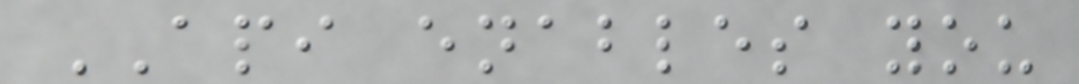API enables you
